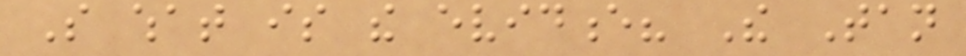So what is the evidence? The Tan
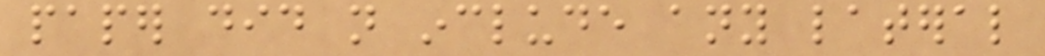paper did not include any lateral
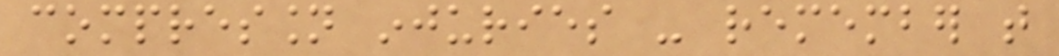compression injuries - remember that
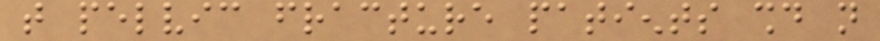that pelvic fracture patients should not
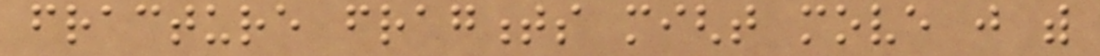fracture fragments might move just with
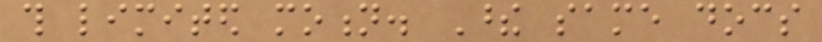this limited motion. These same docs
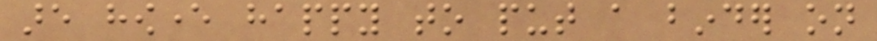are however happy to put a binder on
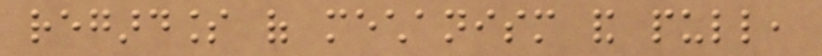regardless of mechanism and pull,
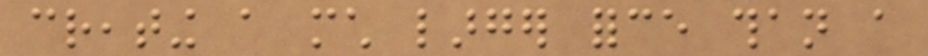creating a much larger force than a
